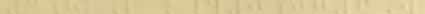3hkL k#0jg6W
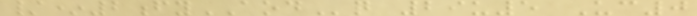/*2fyAODq 29u5 Uc0
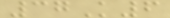37K6
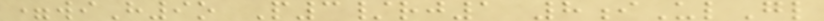=wiH9o P3/rj1 8iUlGl
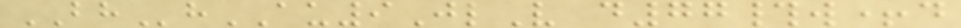BHhAU9JlV d77#w+d
